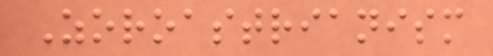Zoroastrianism
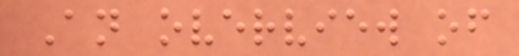An overview of
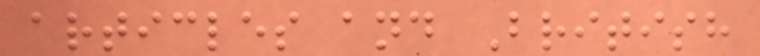articles and British
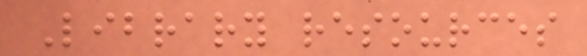Library resources
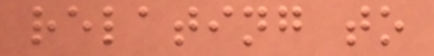relating to
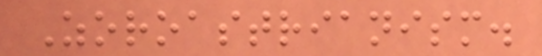Zoroastrianism.
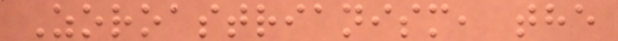Zoroastrianism, the
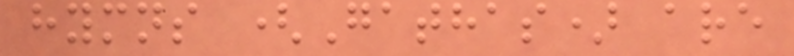hymns (Gathas) are
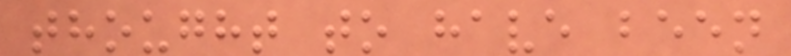thought to have been
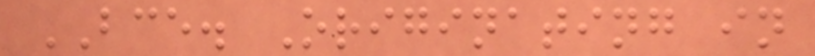BCE. Originating in
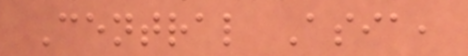Central Asia,
